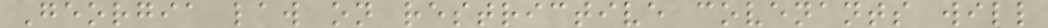Georgia law on restrictive covenants will
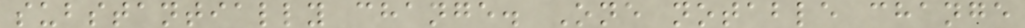substantially change. One notable change
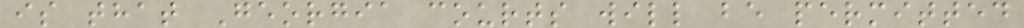is that Georgia courts will be permitted
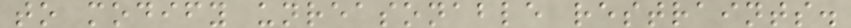to modify unreasonable restraints.
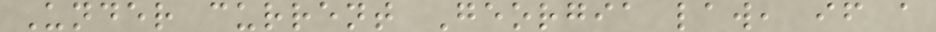Under current Georgia law, if a
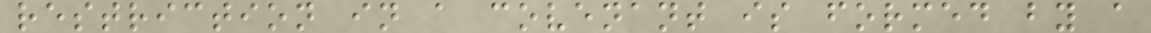restriction in a covenant is formed by a
